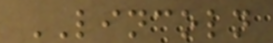LINCOLN
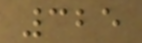325
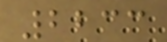2233
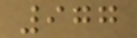977
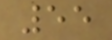55
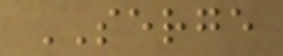SERGE
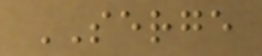SERGE
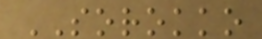SOROKKO
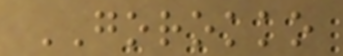GOROKKO
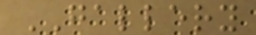GALLERY
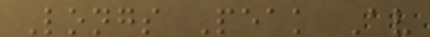Longs Peak Av
